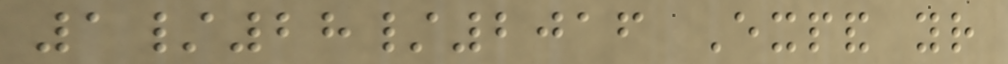1/28/2016 Expand your
